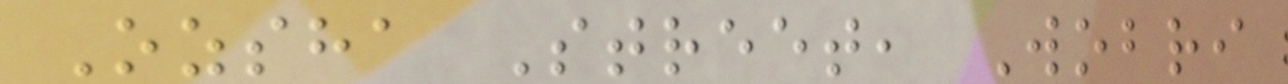Ozsha Street, Wobri
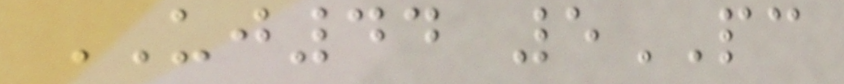UJ44 5PC
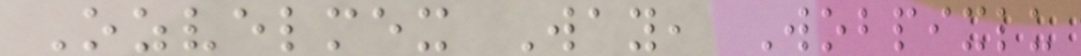Ozvelmex Way, Wobpixlu
